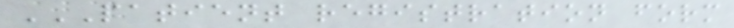PATIENT REGISTRATION FORM
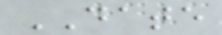DATE
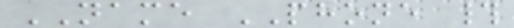NAME PHONE #
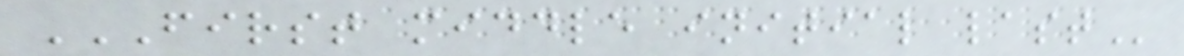FIRST MIDDLE INITIAL LAST
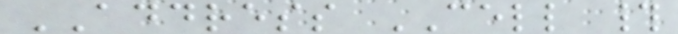ADDRESS CELL #
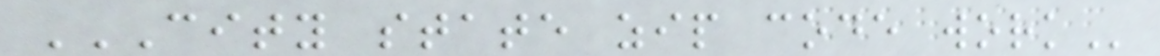CITY STATE ZIP CODE WORK
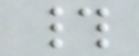#
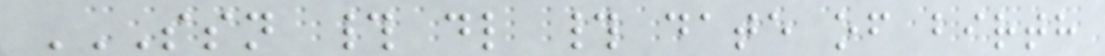SSN # DL # DATE OF BIRTH
